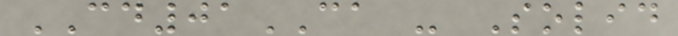CD01CA - Solid
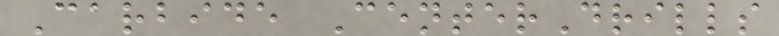Carbide CenterDrills
